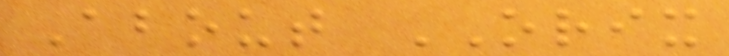About ORIX
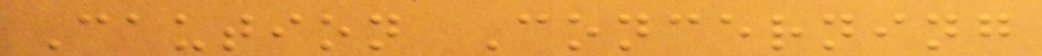Caution Concerning
